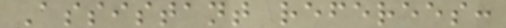Assistant referees:
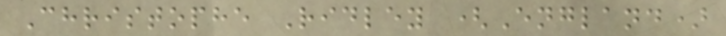Christophe Ridley (England)
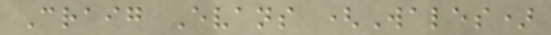Craig Evans (Wales)
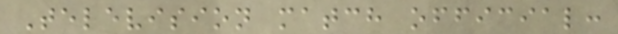Television match official:
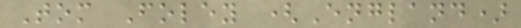Tom Foley (England)
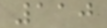110
